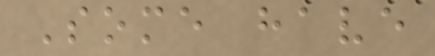Some have
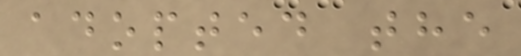adopted the
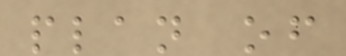plan of
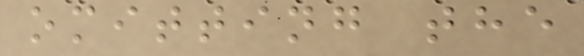omitting the
